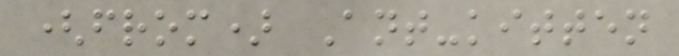(from) Ant-kitten
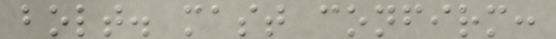bolt. mast confirm:
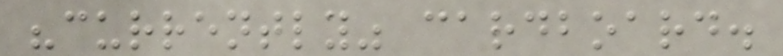"currently" cardboard.
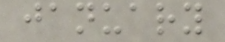january
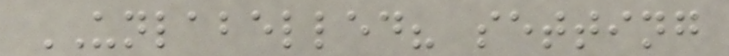UNLABELLED? setting
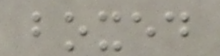boxed
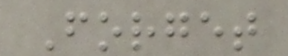Forget
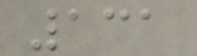131
